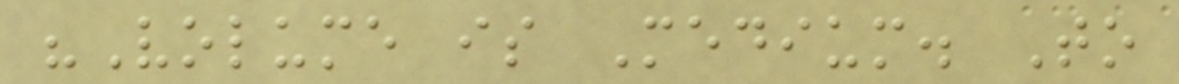"Volume is Medium. To
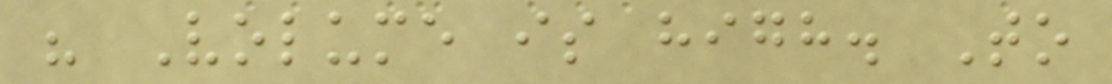" Volume is high. To
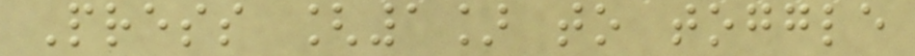Press [1] to toggle
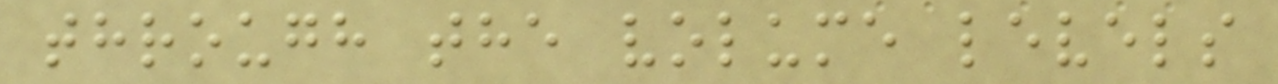through the volume levels
